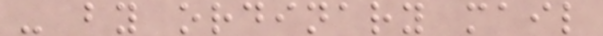- by ordinary mail
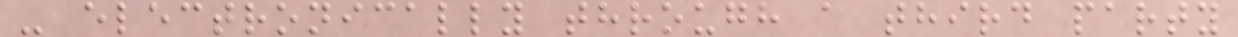- electronically through a third party
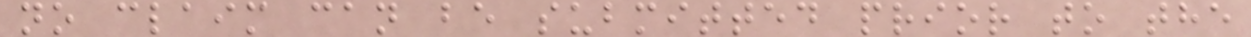no claim can be submitted prior to the
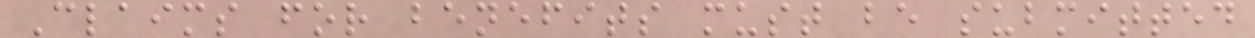Claims for benefits must be submitted
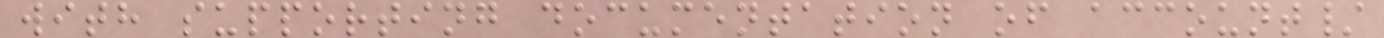with supporting documentation of account/
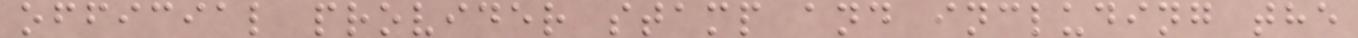official provider stamp and including the
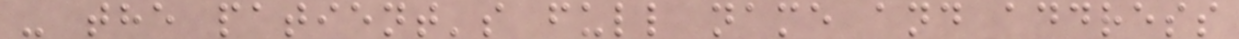- the patient's full name and address
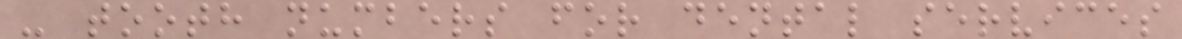- tooth numbers for dental services
